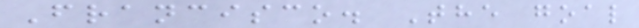Francisco. The goal
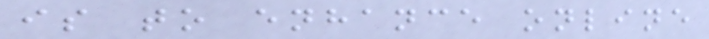is to enhance online
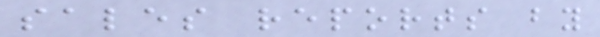sales reports by
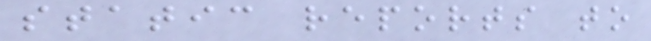static reports to
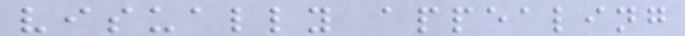visually appealing
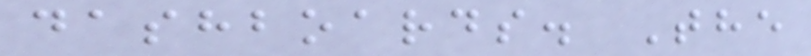dashboards. The
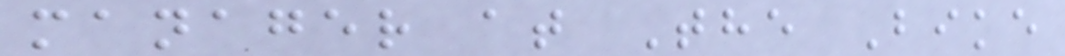manager at The Bike
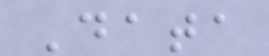Data
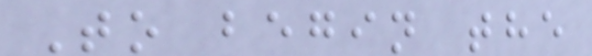To begin the
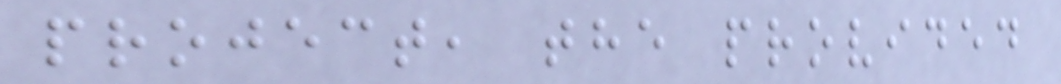project, the provided
